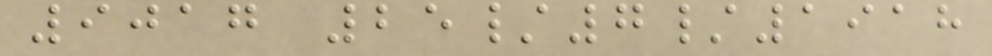9017 25/7/1918
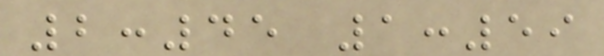2:45 1:59
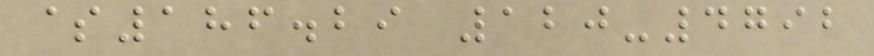$186.29 120-4792
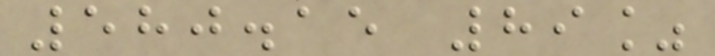580.15 89%
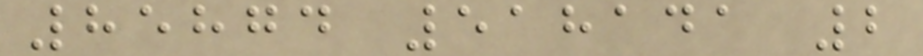85874 518141 2
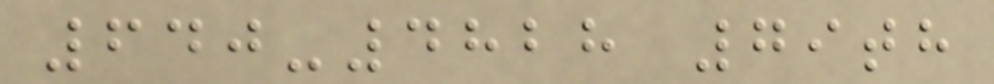640-4828 79th
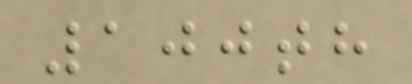100th
